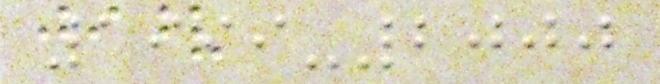1999-2000
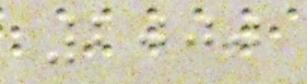2000
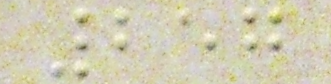257
